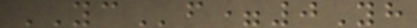YCf=0Yh
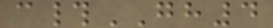c#GH4
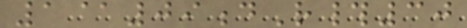1@09dR#30
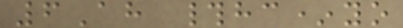6Ah #hc*yo
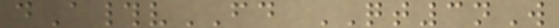dA#vFD QT3nW
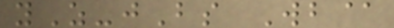yZ-jBs Wb@
